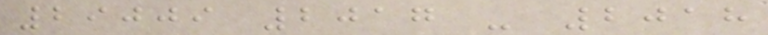29009 2017 - 2018
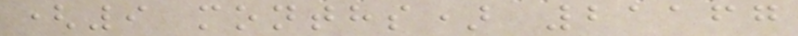(9 months) 21167
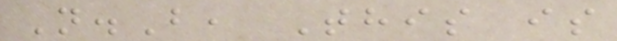N.B, This is
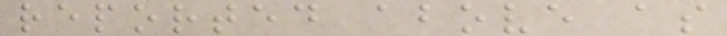reported above as
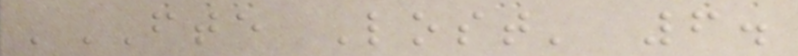'FTE Lost' 6.
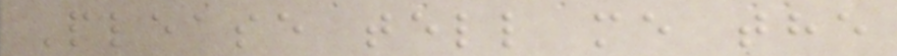Please tell me the
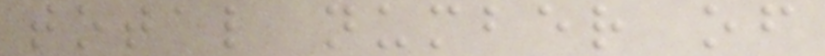total number of
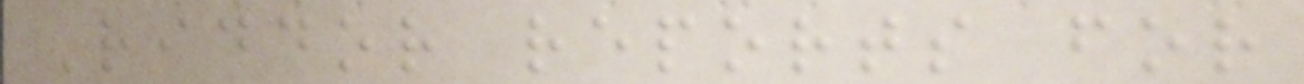Riddor reports for
